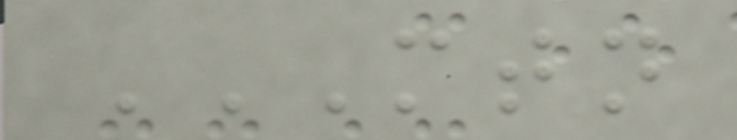MTN
